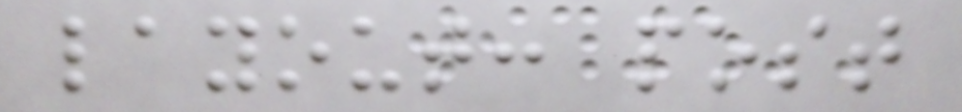layout: post
